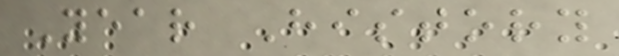Year History
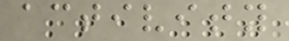activity
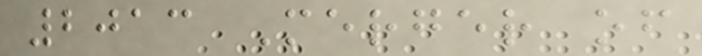2013 Merger of
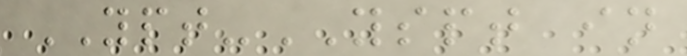YPT-YSPT in
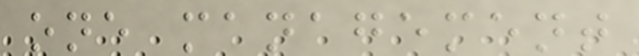one management
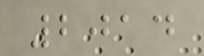2014
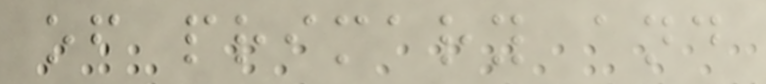of primary and
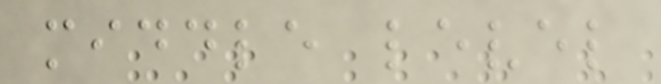middle level
